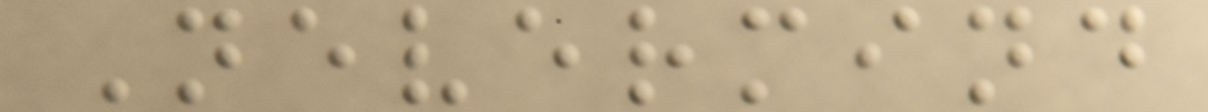Nevermind
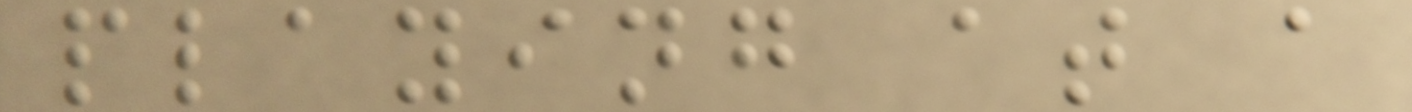playing at a
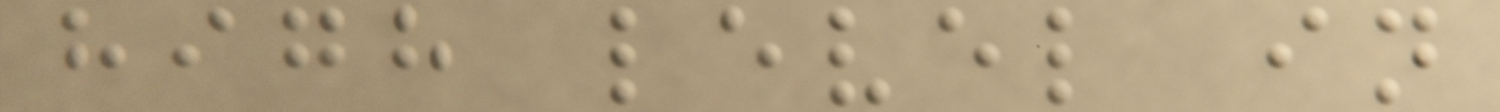high level in
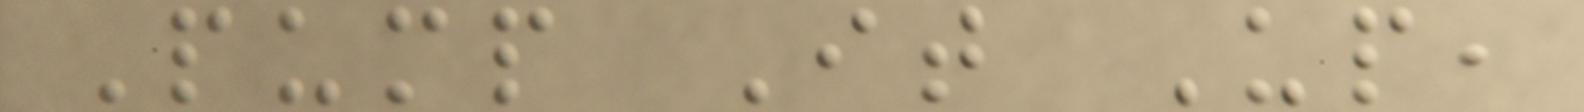Pump It Up,
